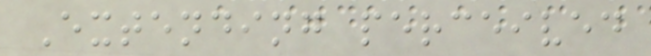Extending perceived
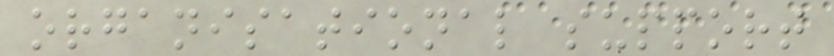organisational support
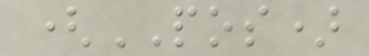(POS)
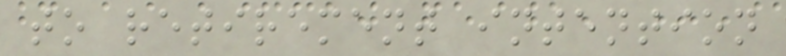to retirement intention
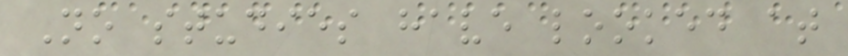No studies have looked at
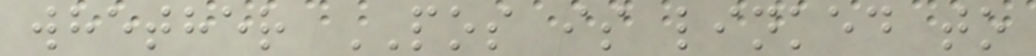whether POS is linked to
